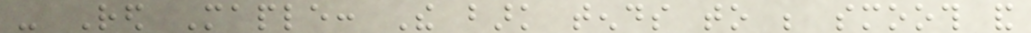- Red Maple: The bark tends to be smooth and
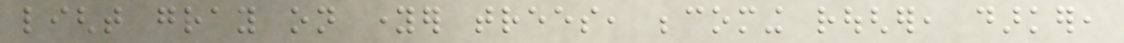light gray on younger trees, becoming rougher, darker,
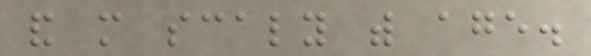and more scaly with age.
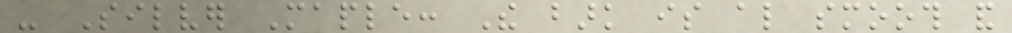- Silver Maple: The bark is also smooth and
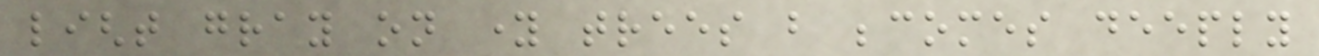light gray on young trees but becomes deeply
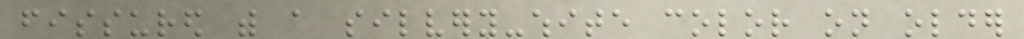fissured with a silvery-white color on older
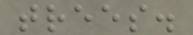trees.
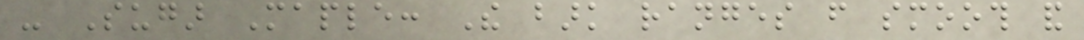- Sugar Maple: The bark ranges from smooth and
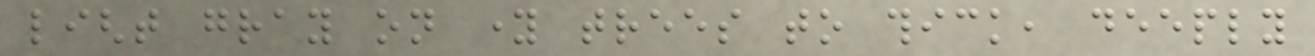light gray on young trees to thick, deeply
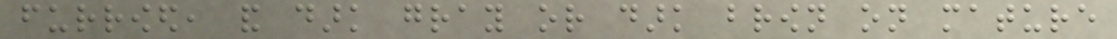furrowed, and dark gray or dark brown on mature
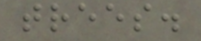trees.
